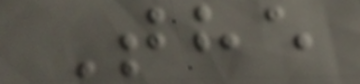The
